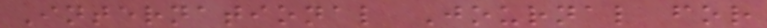International Journal for
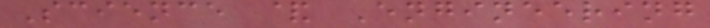Science & Engineering
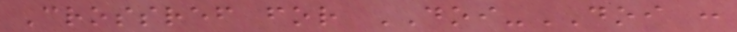Crossref for DOI-DOI :
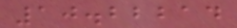10.22214
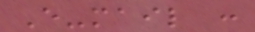E-mail :
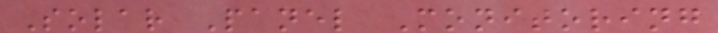Solar Panel Monitoring
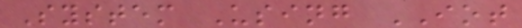System Using IOT
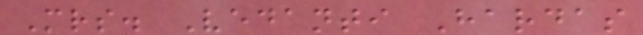Mrs. Vedanti Hardas
